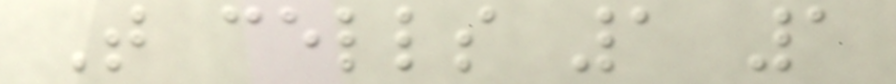T cells 1 1
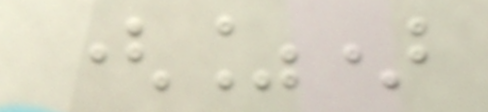(%)
